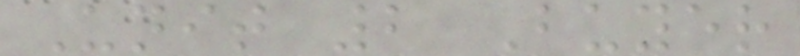Unit 2 Buyer
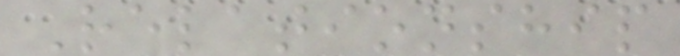Relationship
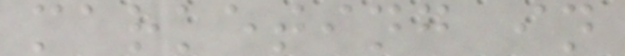marketing in
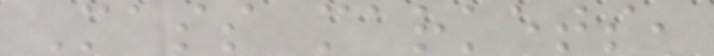Mass markets,
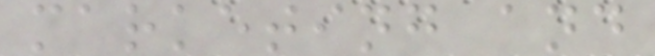marketing and
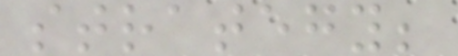strategy;
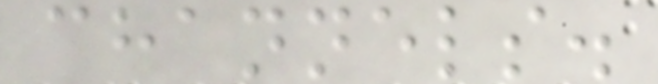channels.
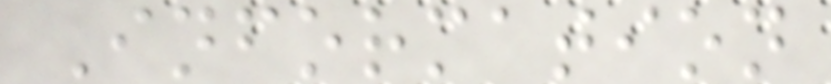Information
